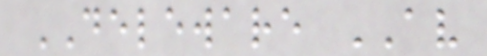DELEWARE AV
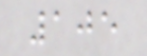105
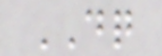DQ
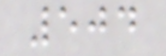504
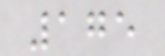175
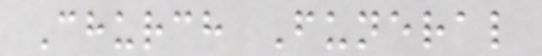Church Funeral
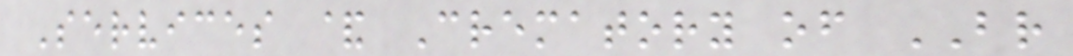Services & Crematory of BR
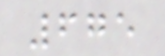675
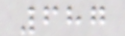687
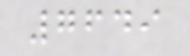7649
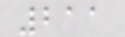211
